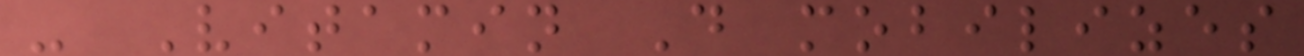- Vitamin D mobilizes
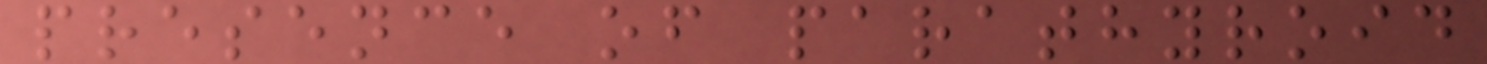presence of parathyroid
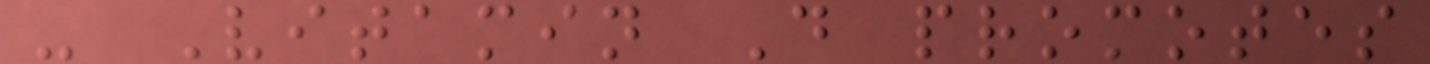- Vitamin D promotes
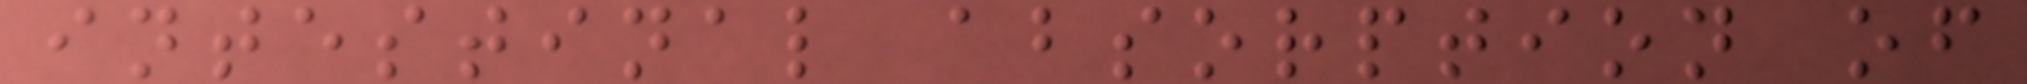intestinal absorption of
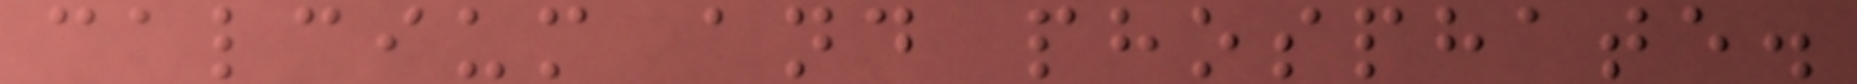calcium and phosphate.
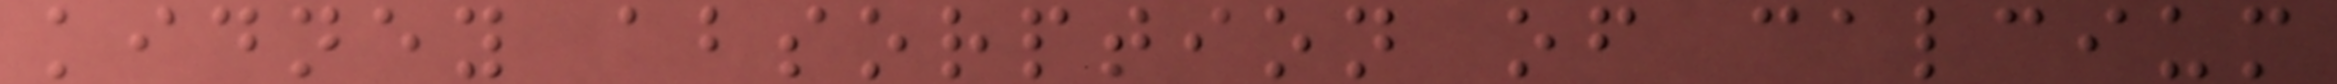kidney absorption of calcium
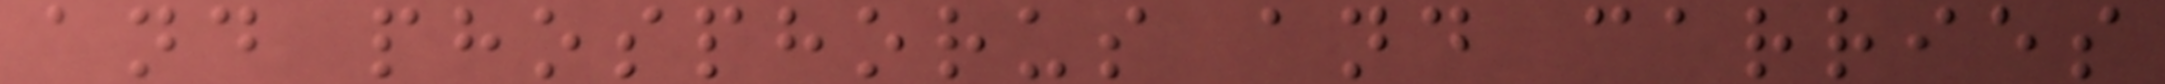and phosphorus and carries
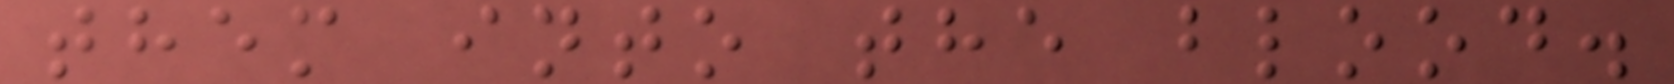them into the blood.
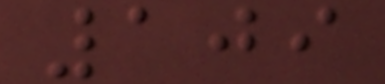109
